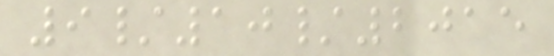9/10/2015
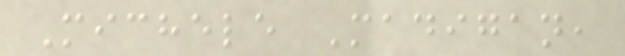Michele Madigan,
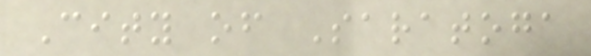City of Saratoga
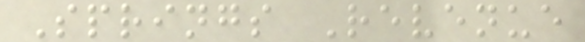Springs Revenue
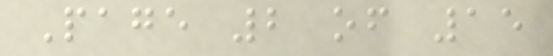Page 2 of 15
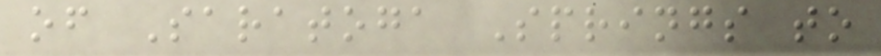of Saratoga Springs to
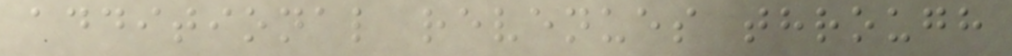additional revenues through
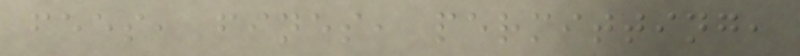fees, fines, permitting,
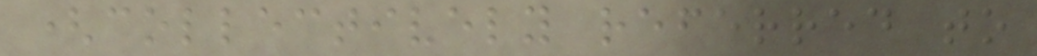(collectively referred to
